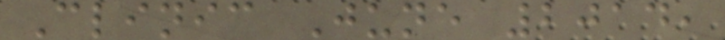Clinic June 2014,
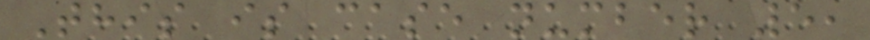This is case number 5,
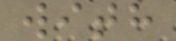with
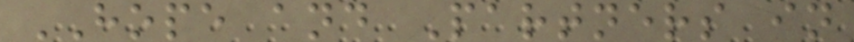HOPE and Partners in
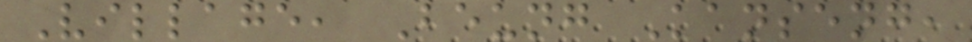Village, Beung Kanseng,
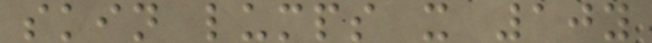skin lumps x 10y
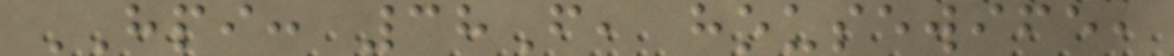HPI: 38F, housewife,
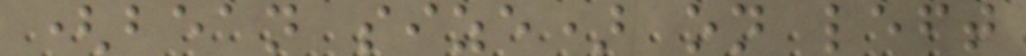(bean size) on left
